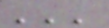'''
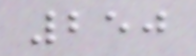250
